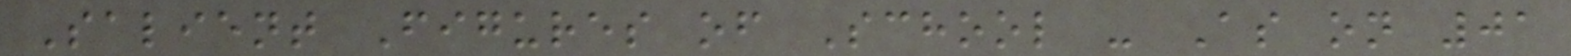Salient Figures of School - As on 01
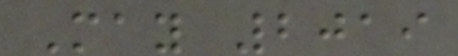May 2019
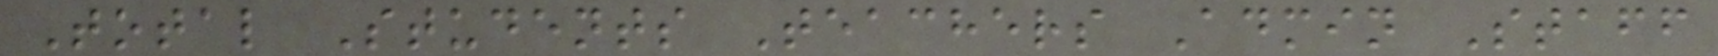Total Students Teachers Admin Staff
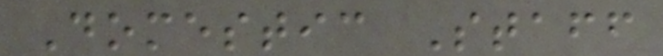Domestic Staff
